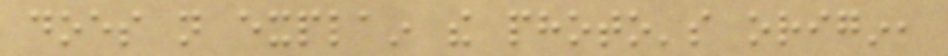does not explain the photo's origin,
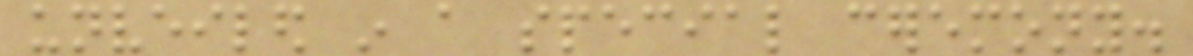unveiled in a special ceremony.
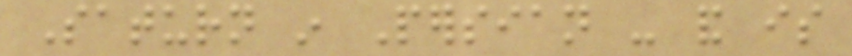Saturn in Persian - and is
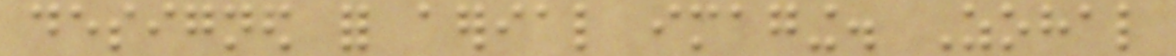designed for aerial imaging. Zohal
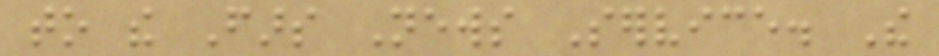to the Fars News Service. The
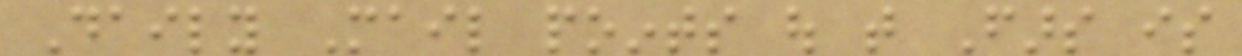Daily Mail points out that Fars is
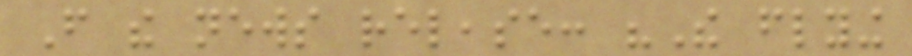From the news release: "The flying
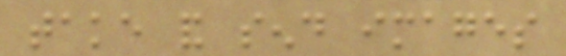take and send images
